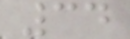34
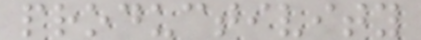productivity
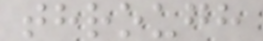through
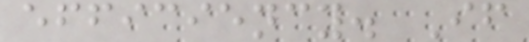efficiency. If
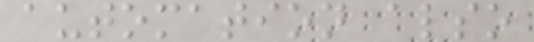automation also
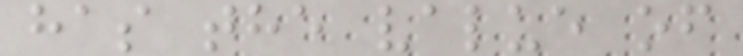has the value of
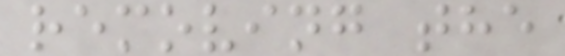removing the
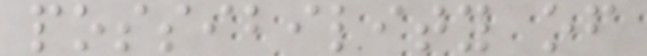possibility of
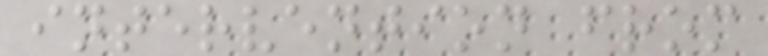intervention from
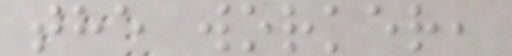the worker,
